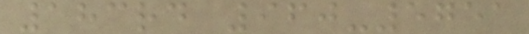183rd 960-5751
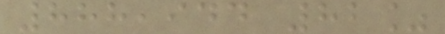888,944 82%
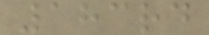183rd
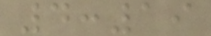4:19
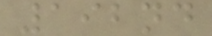192nd
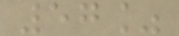57%
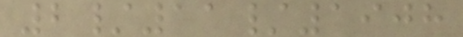2/11/1908
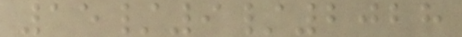15/9/2028
